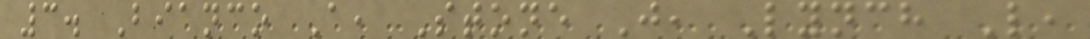3. Bianco A, Stone J, Lynch L,
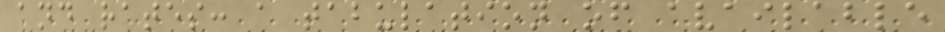and rates: a tabulation of available
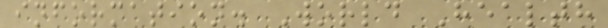information. World Health
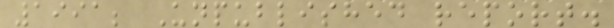1991; Unpublished report.
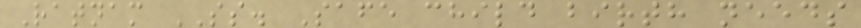Ratnam SS. Safe child birth needs
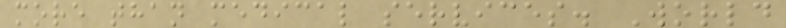more than medical services. World
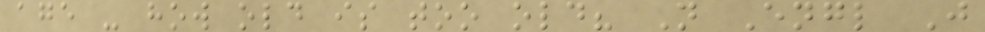age - how old is too old? N Engl J
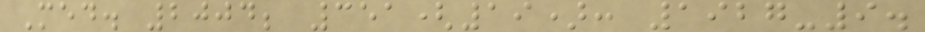Med. 2004; 351(19): 1927-9.
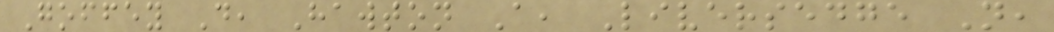Goffey D, Hawton A, Liversedge N,
